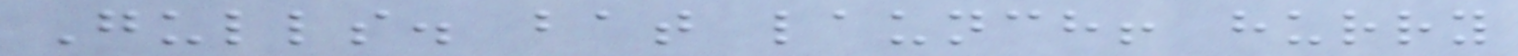Gulls. bat launch! hurry
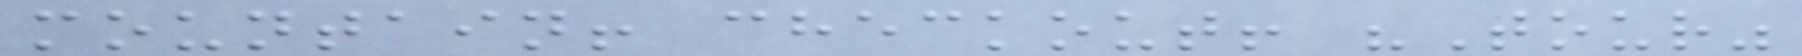mountain! checkout! "Tour"
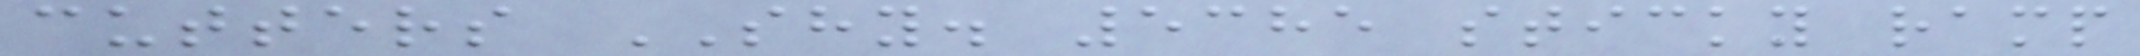cutters SHY. 5385 sticky ramp
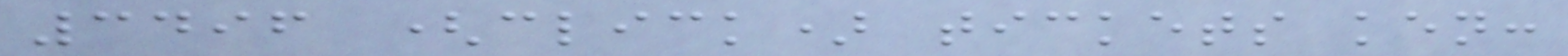3496 (click) tickets ken:
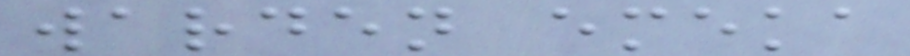warden emeka
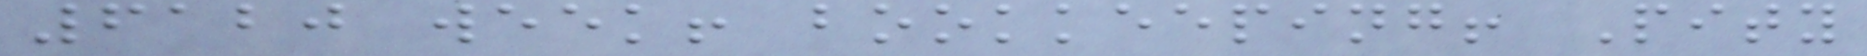6120 week! bookkeeping! Pity
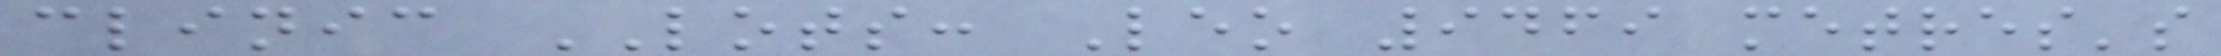clinic LOTS: Leo 9469 metres's
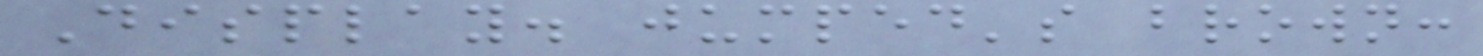Display. jumped's brown:
